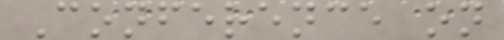Conference on
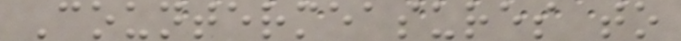Countermeasures to
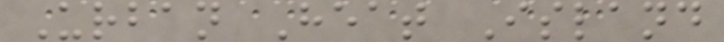Urban Heat Island
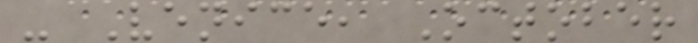- Venice, October
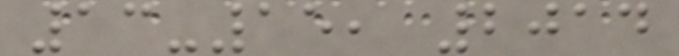13-15, 2014
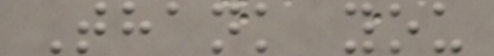Thank you
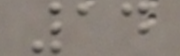14
